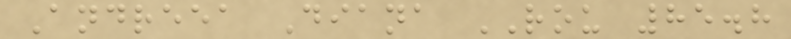Andreea Diana ROU 85.8
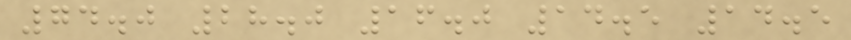74.0 28.0 16.0 14.5 14.5
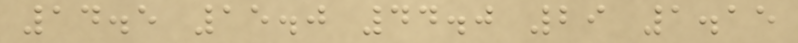14.5 15.0 44.0 29 1.15
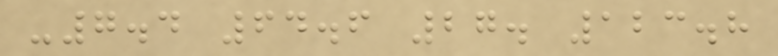-7.4 64.6 27. 123.8
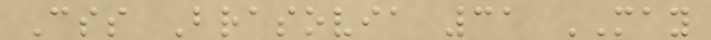Css Brasovia 31 MAY
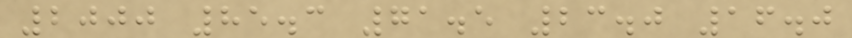2000 85.3 71.5 23.0 16.0
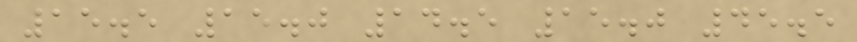15.5 15.0 14.5 15.0 45.5
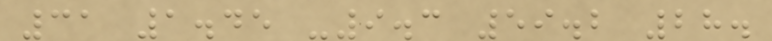31 1.45 -9.3 59.2 28.
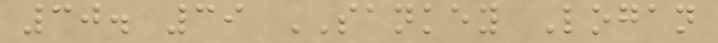30. 39 SANKEY Logan
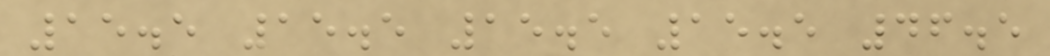15.5 15.5 15.5 15.5 46.5
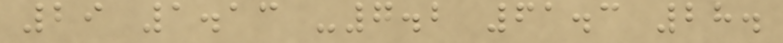29 1.13 -7.2 61.3 28.
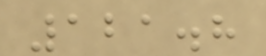121.8
